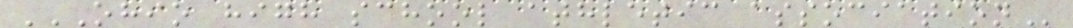OHIO HIGH SCHOOL ATHLETIC ASSOCIATION
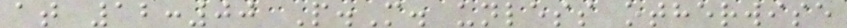at 12:00 P.M. unless otherwise
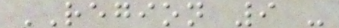REGION 9 -
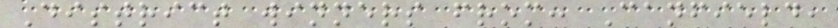District winners from: Canfield,
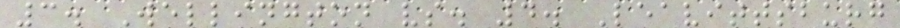3. Wellington vs. 4. Leavittsburg
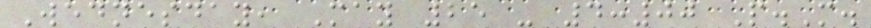Wednesday, May 25 - 4:00 P.M.
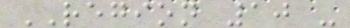REGION 10 -
